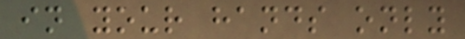in your hands only
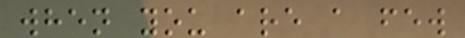when you are a few
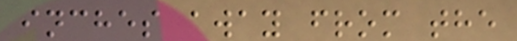inches away from the
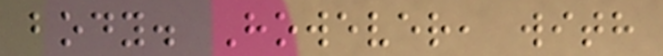body. However, with
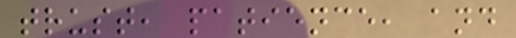trust, patience, and
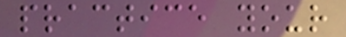practice your
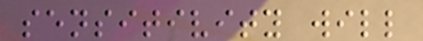sensitivity will
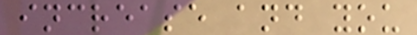increase and you
